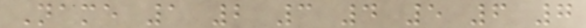Name 1 2 3 4 5 6 7
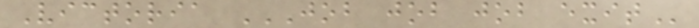Victoria JOB JOB JOB EXIT
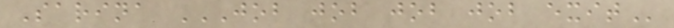Sarina JOB JOB JOB JOB EXIT
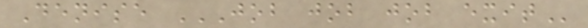Denise JOB JOB JOB EXIT
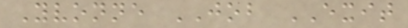Yvonne JOB EXIT
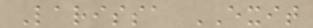Larissa EXIT
